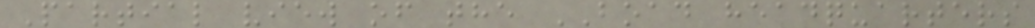Partial view of the BOAD headquarters
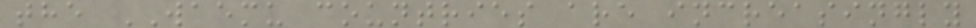the WAEMU countries are increasingly
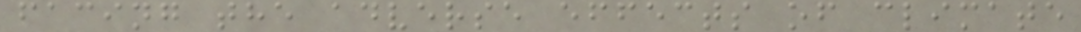facing the adverse effects of climate
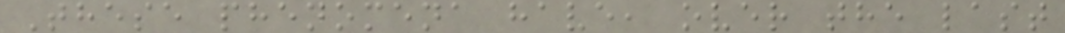These phenomena have, over the last
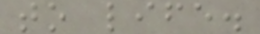to life.
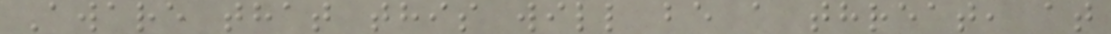Aware that this will be a threat, at
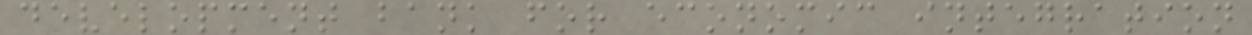development bank for economic integration
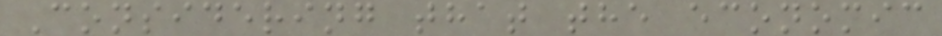Considering that the economic
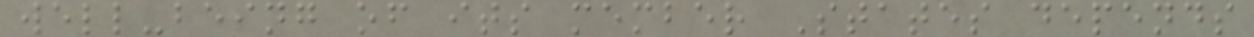well-being of its member States depends
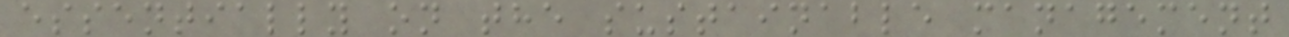essentially on the sustainable management
